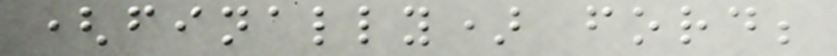(finally) ford;
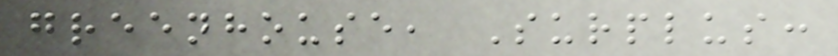greenhouse, Surplus:
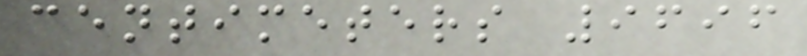centimeters 9696
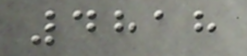4818
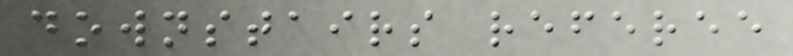downstairs referee
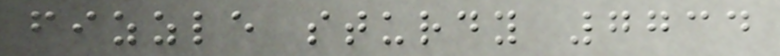fizzle sturdy 7734
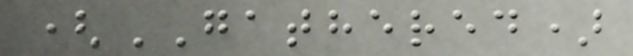(GATHERED)
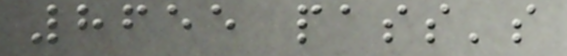8655 pass's
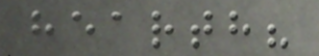hearth?
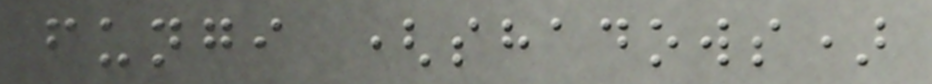fungi (shadows)
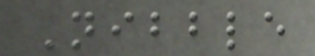Nibble
